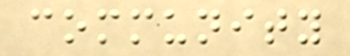community
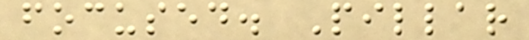focused. Pillar
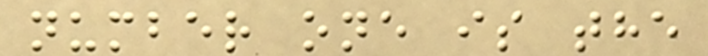number one is the
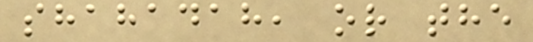shahadah, or the
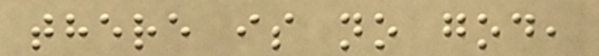there is no god,
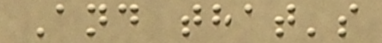And that's
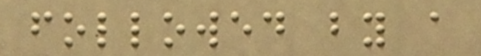followed by a
